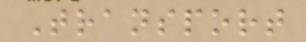Transport
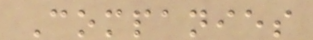Companies
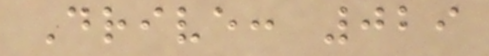Drive: 029
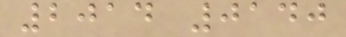2014 0140
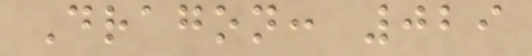Dragon: 029
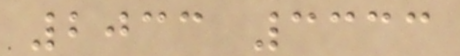2033 3333
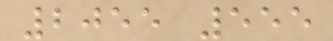2055 555
